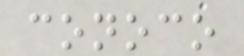conoco
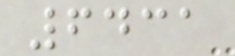6431
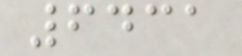6431
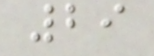29
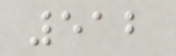512
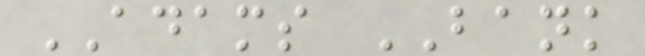ADAMS BANK
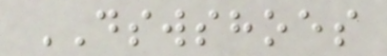DSWSHOES
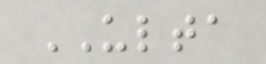ULTA
